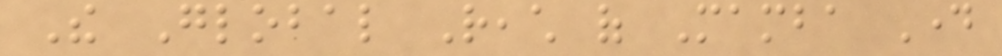The Global Reach of Mamba Day
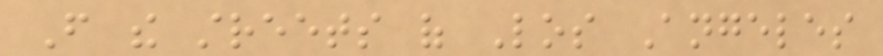From the streets of Los Angeles
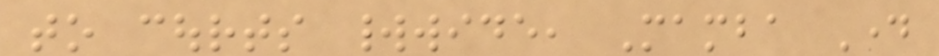to courts worldwide, Mamba Day
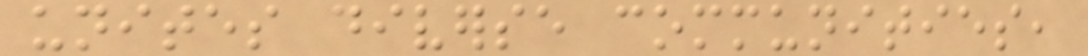unites diverse communities,
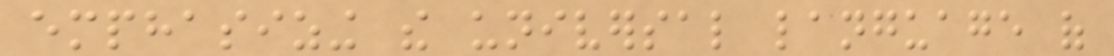emphasizing the universal language of
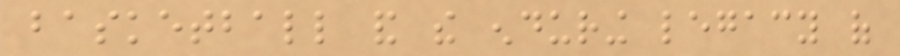basketball and the enduring legacy of
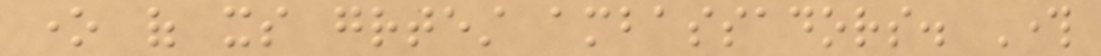one of its greatest ambassadors. Through
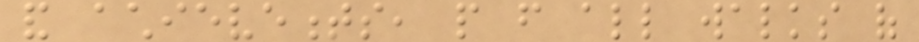and achievements, people from all walks of
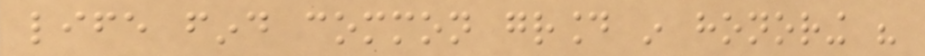life find common ground in honoring his
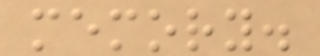memory.
